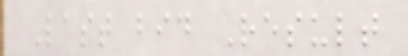Last bid Result
